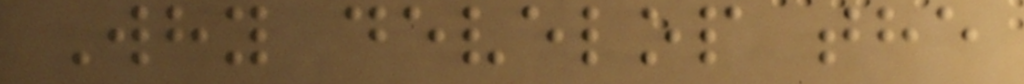Why develop the
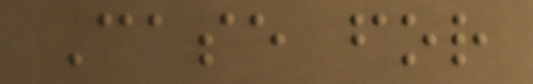Case for
